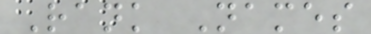Rank Names
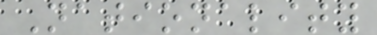Nationality
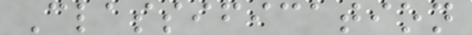Classification
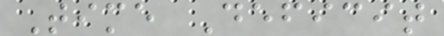Time Deficit
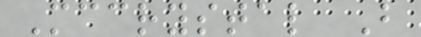Mccrystal B
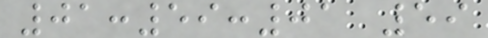01:59:01 59
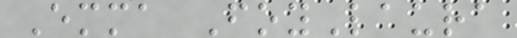Emma FoyLaura
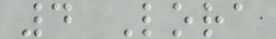4 Lora
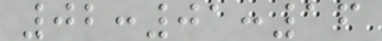02:01:16
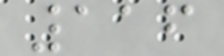116
